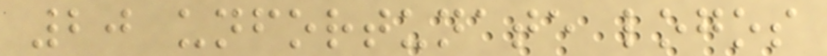20 unfortunate logos
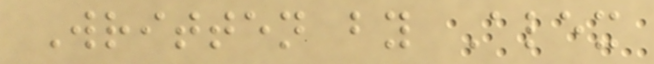Written by Alex
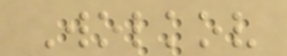Wolkov
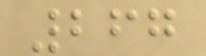267
